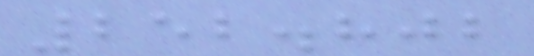252.802
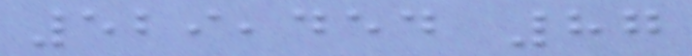529,454 87
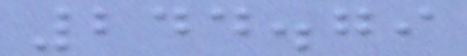244.79
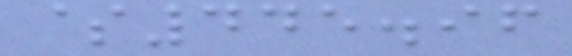$445.96
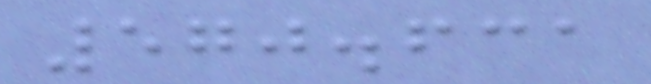570.631
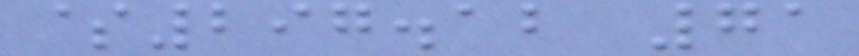$297.12 71
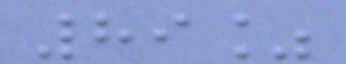89%
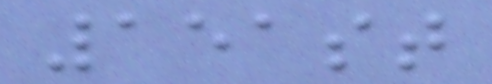151st
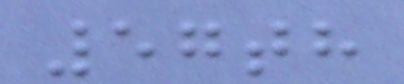57th
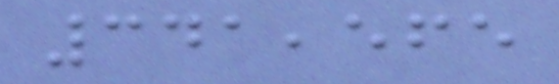341,565
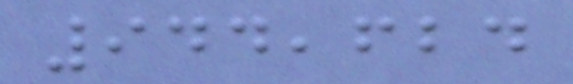944,624
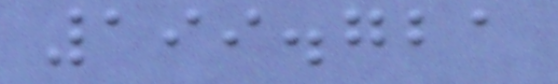199.721
